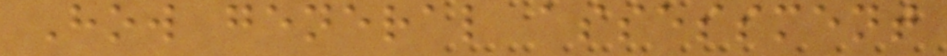How general assessment
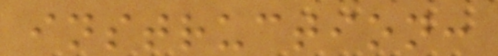instruction:
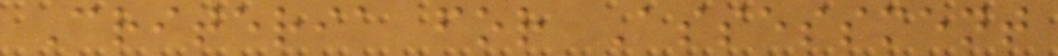Criteria for Assessment
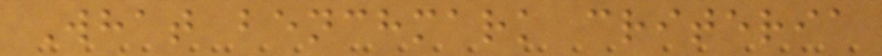What benchmark criteria
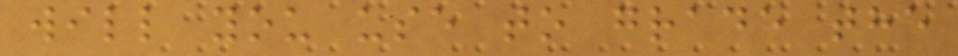will you use to grade the
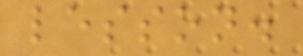lesson.
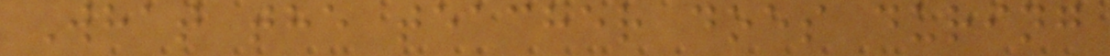What the teacher does during
